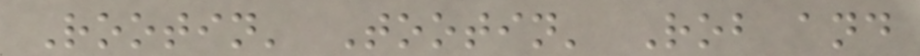Rootin' Tootin' Rob and
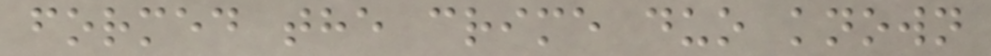formed the crime duo known
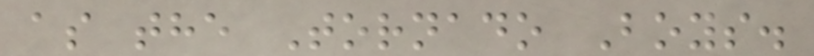as the Tornado Boys.
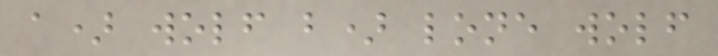a) wolf b) lone wolf
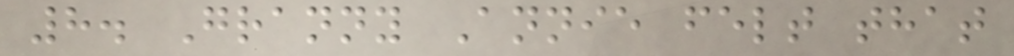8. Granny Annie felt that
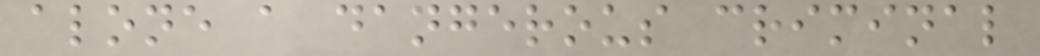alone a dangerous criminal
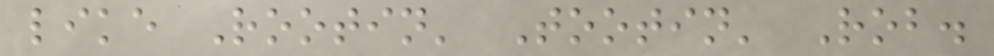like Rootin' Tootin' Rob.
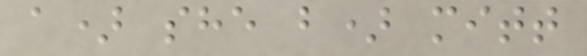a) she b) mitt
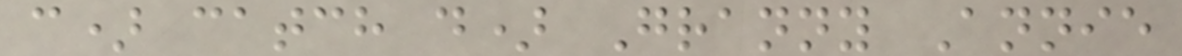c) catch d) Granny Annie
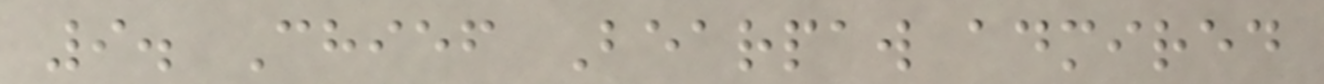9. Chief Bearpaw admired
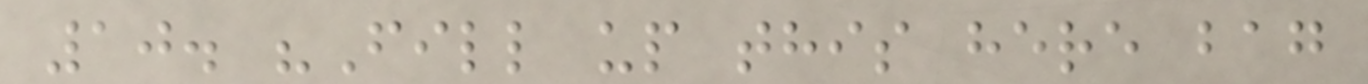10. "Fill up this here bag
